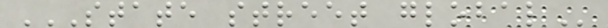STATE STREET GLOBAL
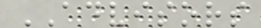ADVISORS
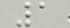1
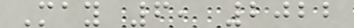May 6, 2022
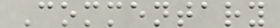Commentary
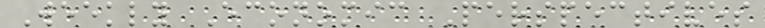Weekly Economic Perspectives
